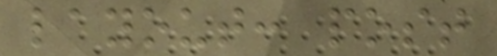layout: post
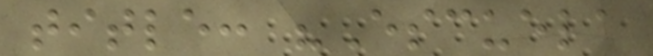title: "Escuela
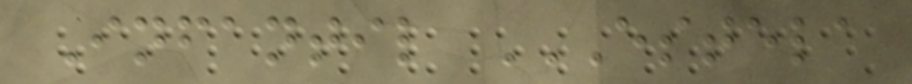Infantil ESTELA
